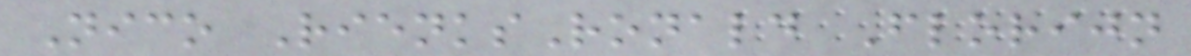Nico RienksRonald Florijn
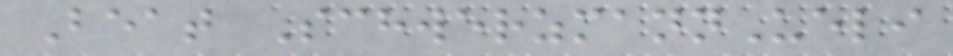Beat SchwerzmannUeli
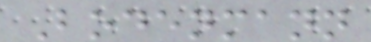Bodenmann
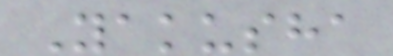Yakusha
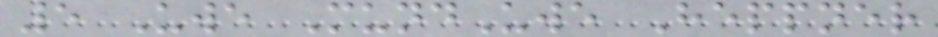5 Uwe MundUwe Heppner
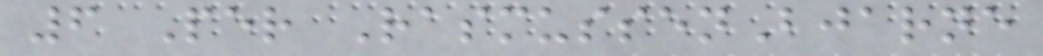6 Per RasmussenBjarne
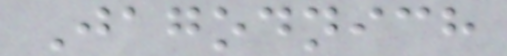Jagodnich
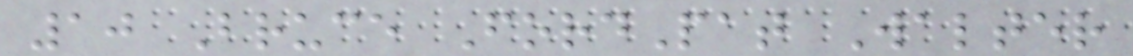10 Bruce FordPat Walter
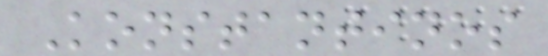Konstantinos
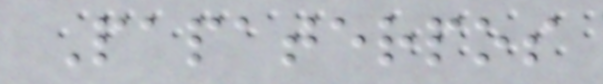Papaterpos
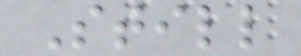Still
